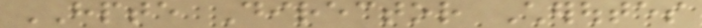HPTE Director Cheroutes
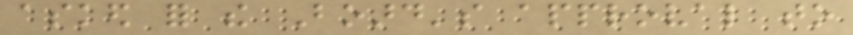asked for the Board's approval to
